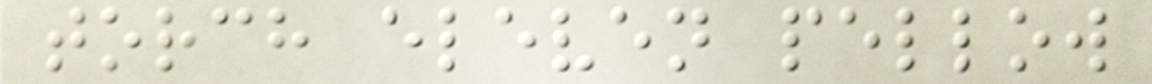torch eleven pellow
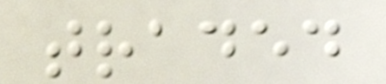traded
